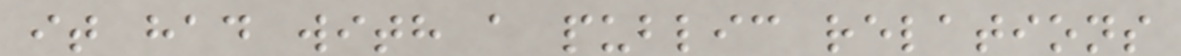it had with a public relations
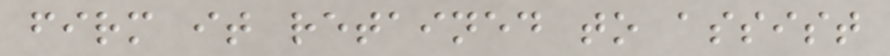firm it retained to assist
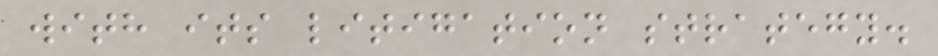with its litigation strategy.
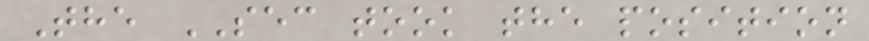The SEC took the position
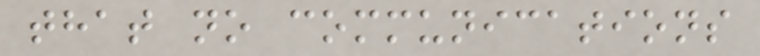that no communications
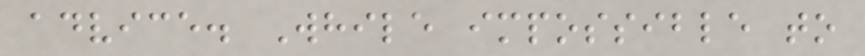advice. While impossible to
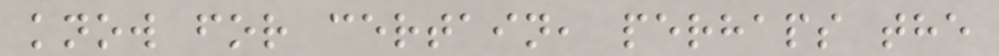know for certain, perhaps the
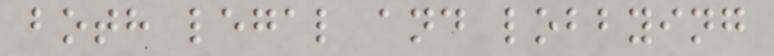both legal and lobbying
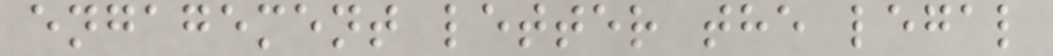engagement letter the legal
